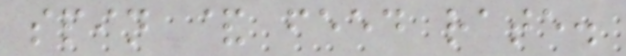spin & feed rate.
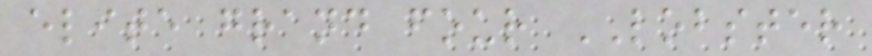elite grand four LOBSTER
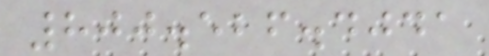800.526.4041
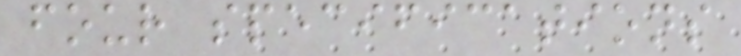four specifications
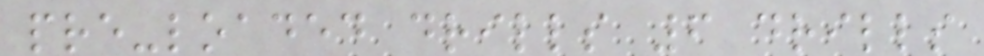pre-loaded drills 6 drills
